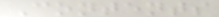Contents
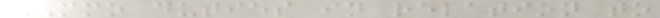MMO duties in relation to
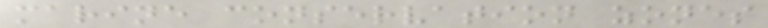marine conservation zones
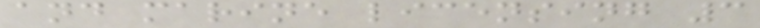and marine licensing 3
